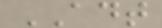ADT
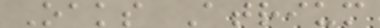Oaks Atrium
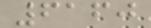6160
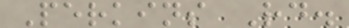Perkins Rd.
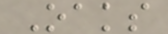Oaks
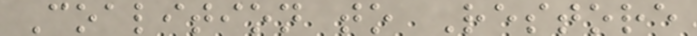Coalition to Restore
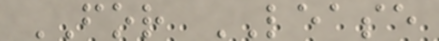FOR LEASE
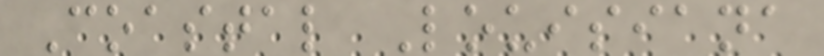Coastal Louisiana
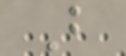B
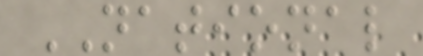NATIONAL
